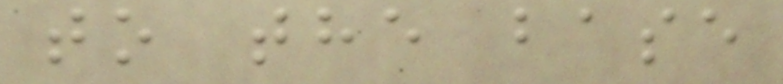to the base
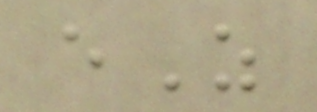eZ
